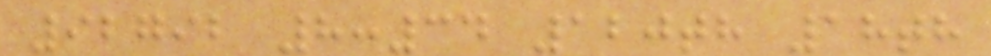92792 8:34 120th 18th
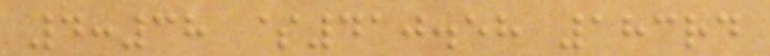4:38 $410.58 183rd
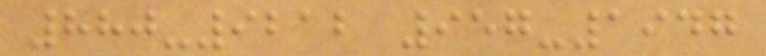880-9212 957-1947
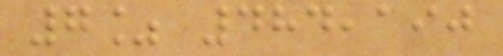7% 484,190
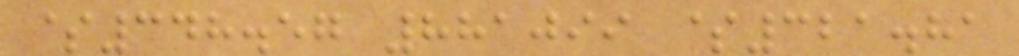$348.57 881099 $321.81
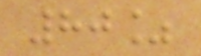80%
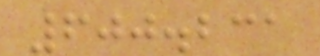600.231
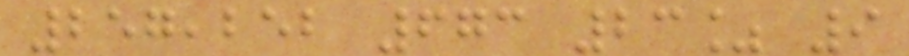257,252 673 23% 9
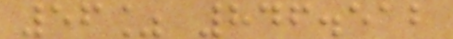56% 846.512
